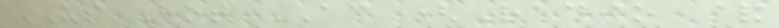US Hot AC (Radio &
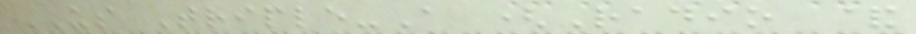US Triple-A (Radio &
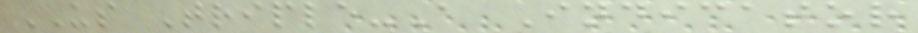US Triple-A Indicator
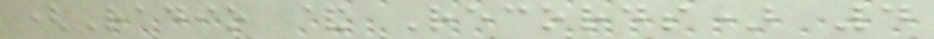(Radio & Records) 4
